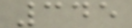345
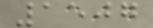1507
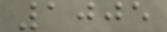1005
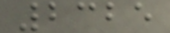2325
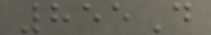855D
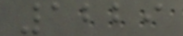1229
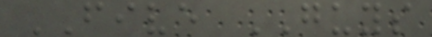FIVE GUYS
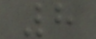8
